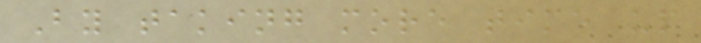By taking more time up
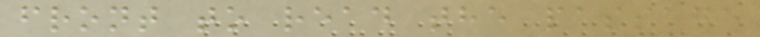front to read the passage
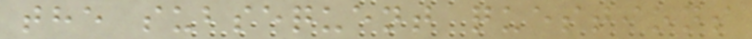the subsequent questions
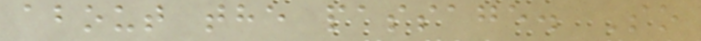about the passage. So
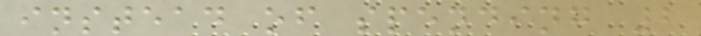instead of spending 2
